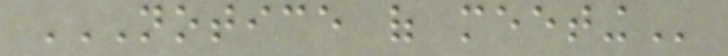NOTICE OF MEETING
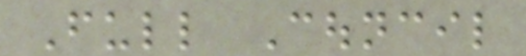Full Council
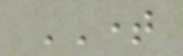TIME
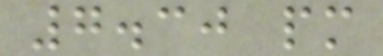7.30 pm
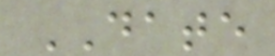DATE
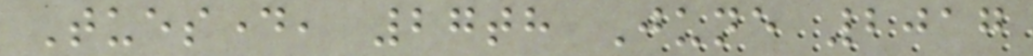Tuesday, 27th June 2017
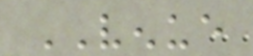VENUE
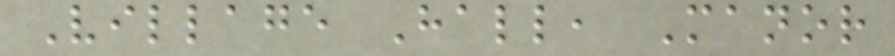Village Hall, Manor
